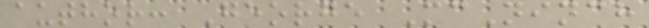author: George McNinch
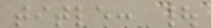title: |
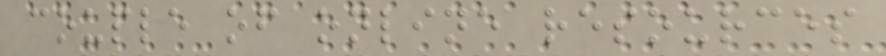couple of online resources
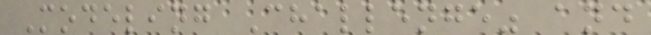Modeling Challenge" and
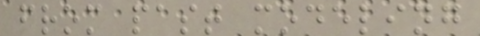from past modeling
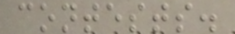contests.
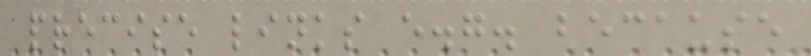precise links e.g. because
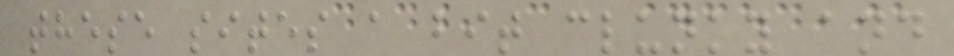these sites a bit clunky and
